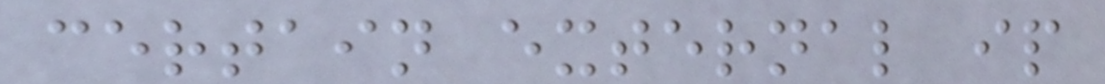certain external ip
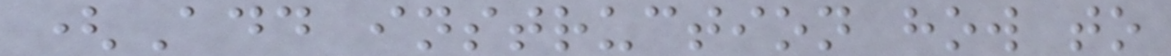(Add instruction how to
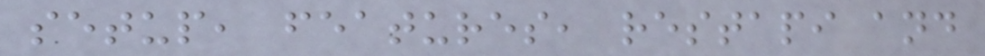setup, features, restapi and
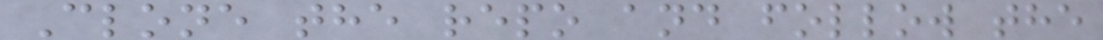Clone the repo and follow the
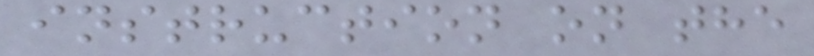instruction on the
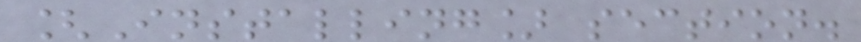[Installing] section.
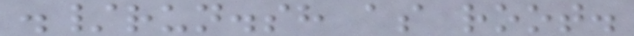./run.sh as root.
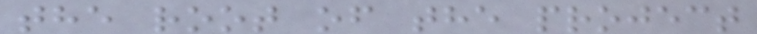the root of the project
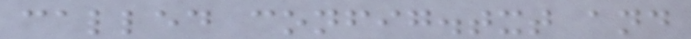called config.txt and
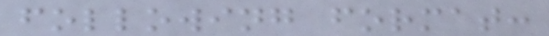following format:
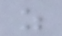z
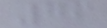76
